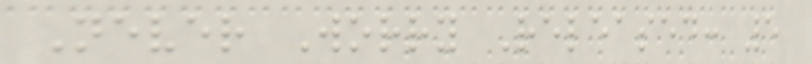Never Worry Released: 5
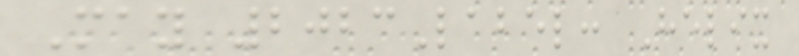May 2023Label: Helix
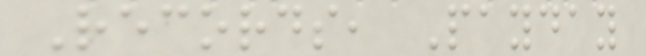Records, Payday
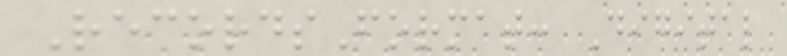RecordsFormat: Digital
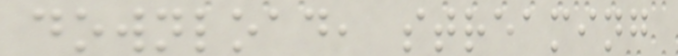download, streaming
